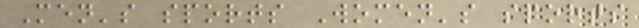Men's sports Women's sports
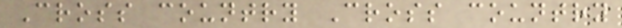Cross country Cross country
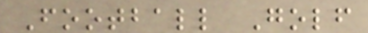Football Golf
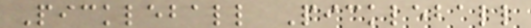Pickleball Pickleball
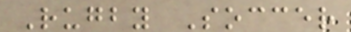Rugby Soccer
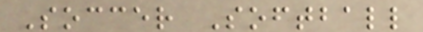Soccer Softball
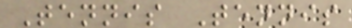Tennis Tennis
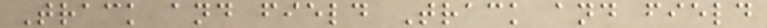Track and field Track and field
